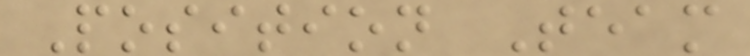Position Team
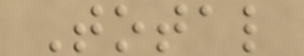Total
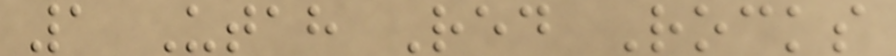1 Utah Red Rocks
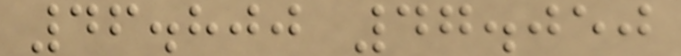46.800 47.050
